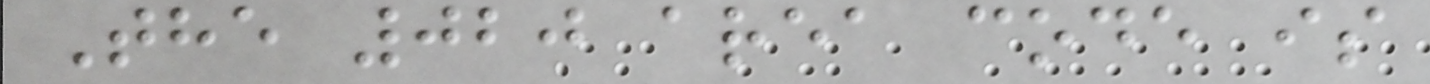The 020 area code is
